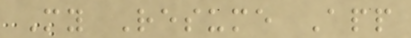My Resume App
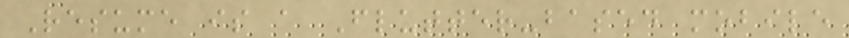Resume is a Flutter-based mobile
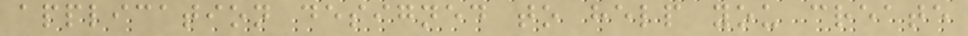application designed to help you create
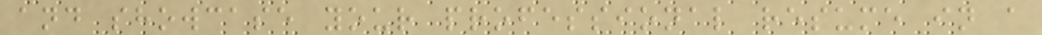and showcase your professional resume in a
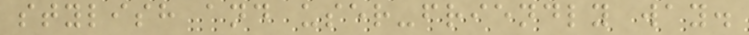stylish and user-friendly way.
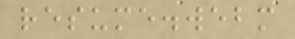resume.webm
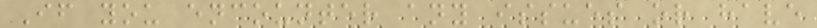If you encounter any issues or have
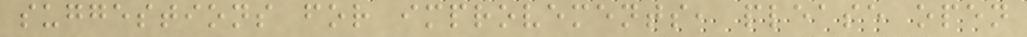suggestions for improvements, please open
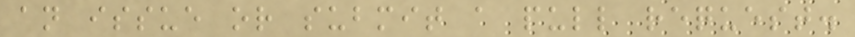an issue or submit a pull request.
